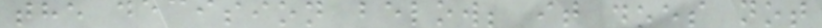the decision below; it does not
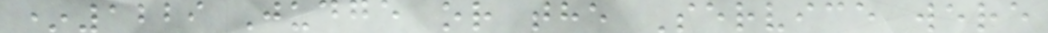*1229 Judge or the Service were
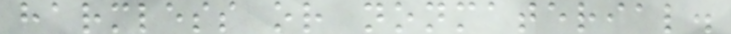harmless or nonmaterial.
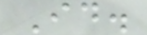Id.
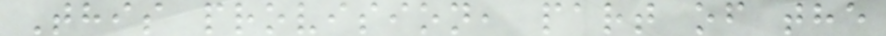This provision, part of the
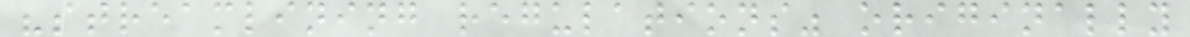"streamlining regulations" originally
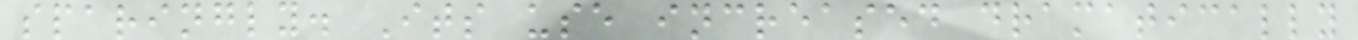sparingly. Its use increased dramatically
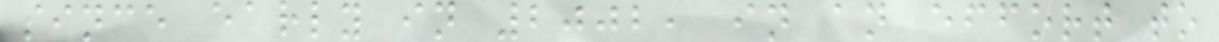since early in 2002, in an effort to
